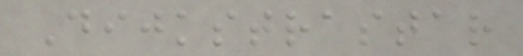Dijkstrastar
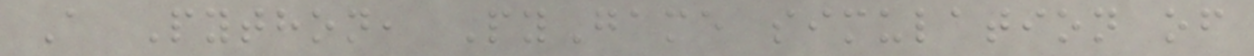A Python, PyGame simulation of
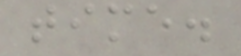time.
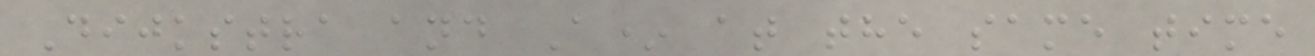Dijkstra and A* at the same time
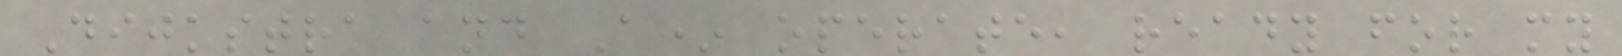Dijkstra and A* operate, ready for my
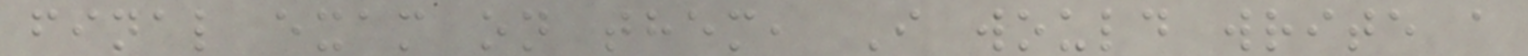final exam on them, I would write a
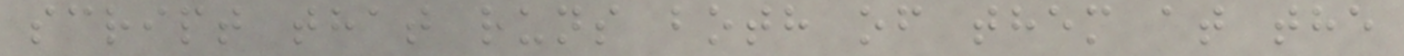script that runs both of them at the
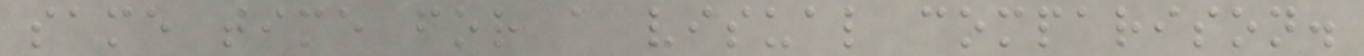same time for a visual comparison.
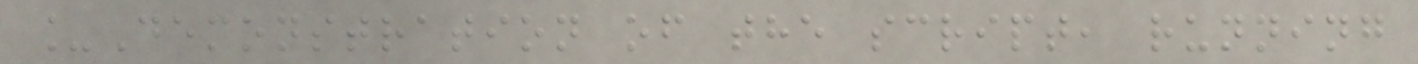_Demonstration of the script, running
